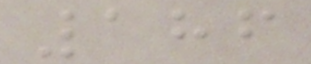186
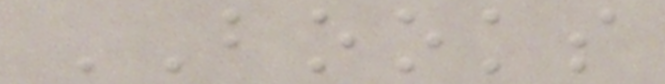BOOKS
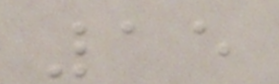15
